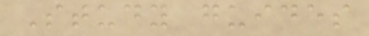Study guides
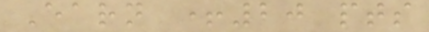Earn +20 pts
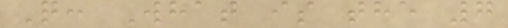Q: What is the 7
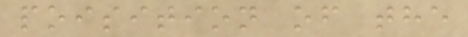poisition of the
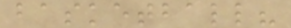basketball?
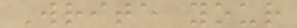Write your
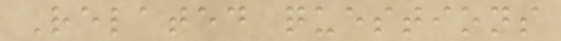Related questions
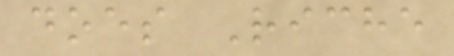does Riche
